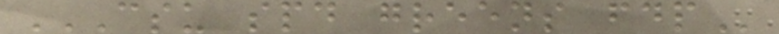CSU SPD GREENS FDP
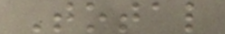Total
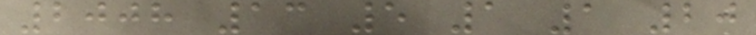2008 13 5 1 1 20
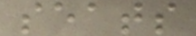seats
